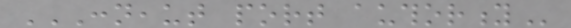CONNEAUT PORT AUTHORITY
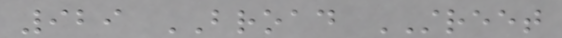929 BROAD STREET
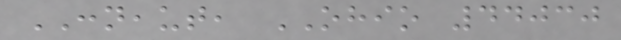CONNEAUT, OHIO 44030
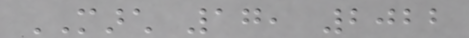MARCH 17, 2022
